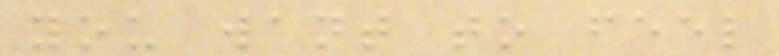you want to feel
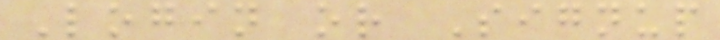Login or Signup
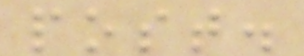post.
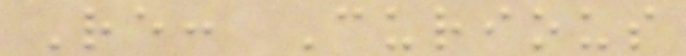Re: Curious
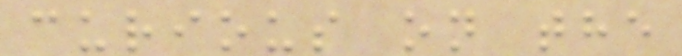curious on the
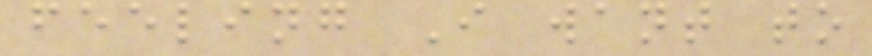feeling I want to
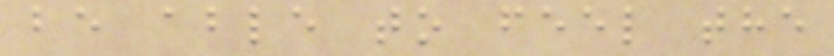be able to feel the
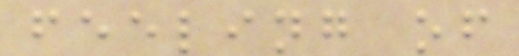feeling of
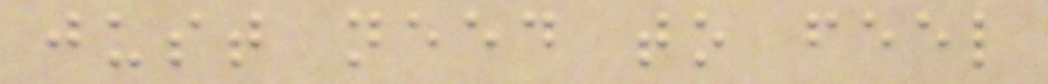just need to feel
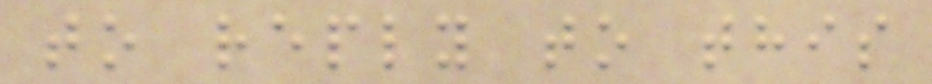to reply to this
